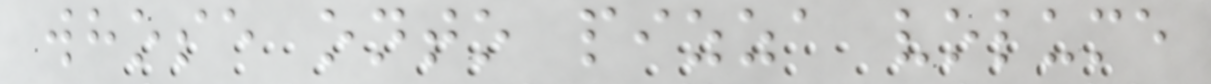whose onto pizza volume
